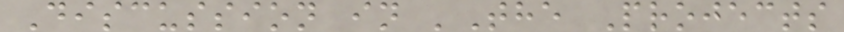Discussion in 'The Projects
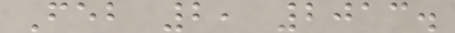Feb 2, 2013.
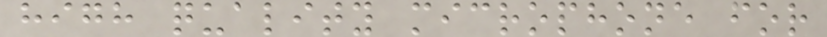high quality microphone for
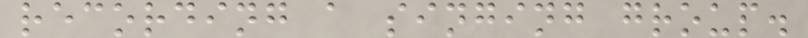recording a singing group.
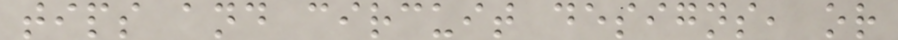tips and circuit designs, or
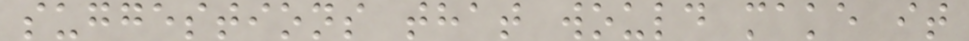suggestions that would make it
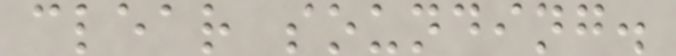clear sounding.
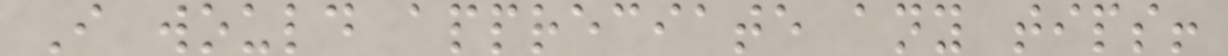I would appreciate any tips!
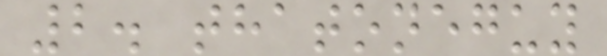2. thatoneguy
